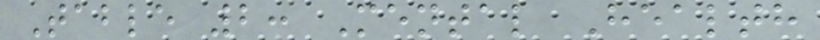Table 2: Mental Health
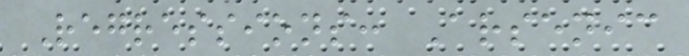Regressions: Arsenic
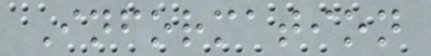Information
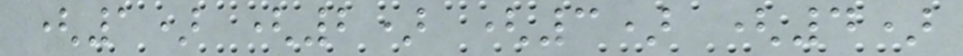(1) (2) (3) (4)
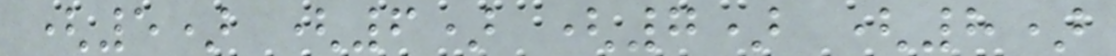(5) (6) (7) (8)
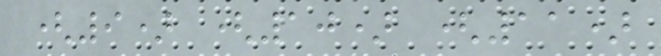(9) (10) (11)
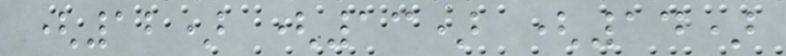(12) (13) (14)
